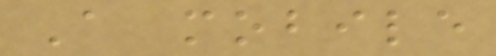A mobile
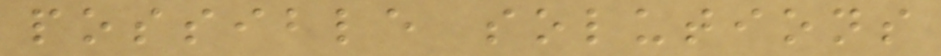possible solutions
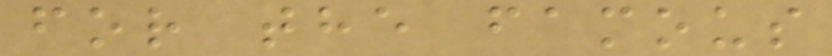for the famous
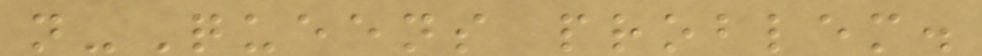n-Queens problem.
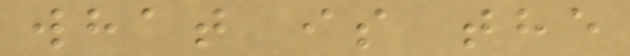what is the
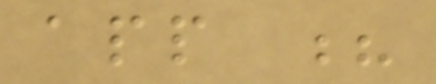app ?
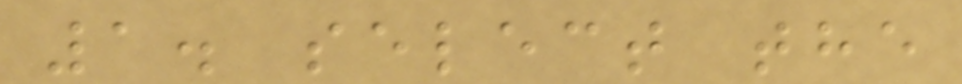1. select the
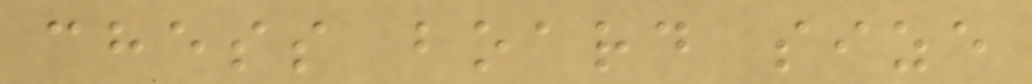chess board size
